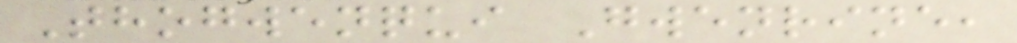Thogwenqui Gwenrine,
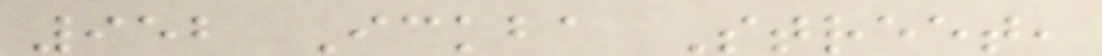952 Ickba Street,
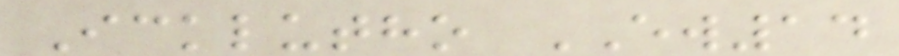Icklutho EW14
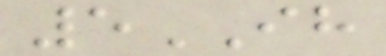5IH
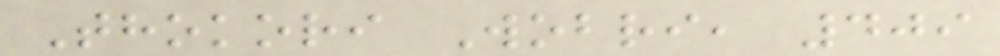Thokori Wobri, 409
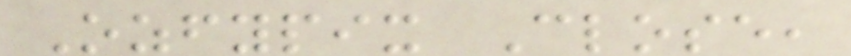Ozfypix Close,
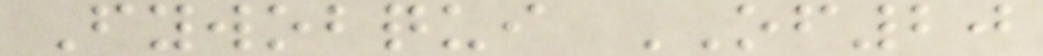Fywobqui OF20
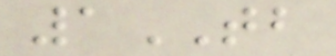1TB
